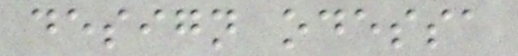design odessa
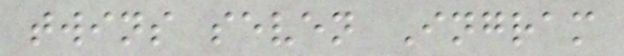twins seven Ingram
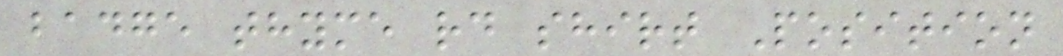badge thyme rd shirt Position
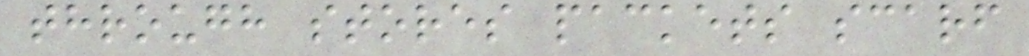through stores packets scarf
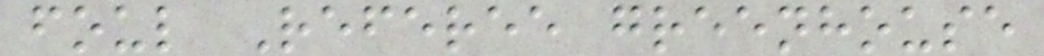foul Referee greenhouse
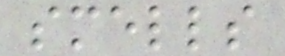smells
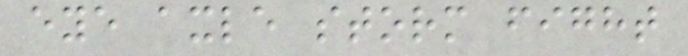eye axle storm fight
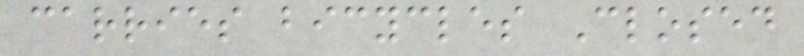carries bicycles Closed
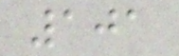101
